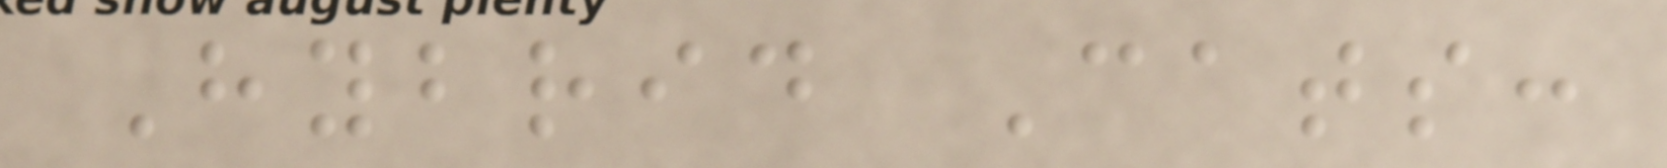Hybrid Cats:
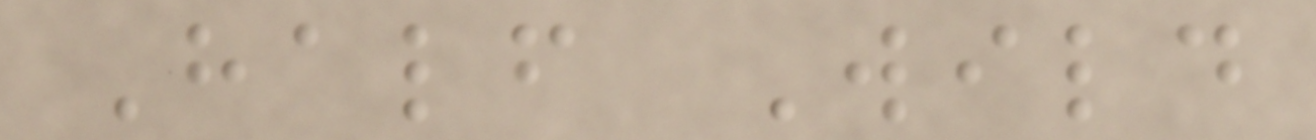Half Wild
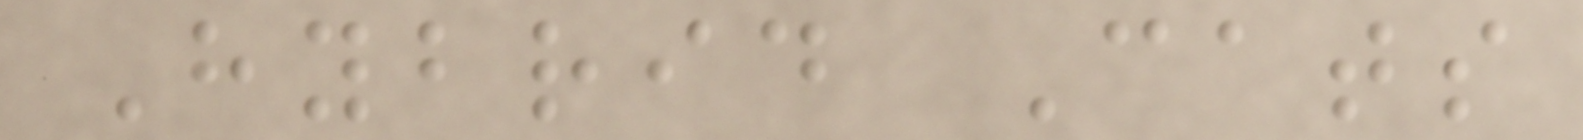Hybrid Cats
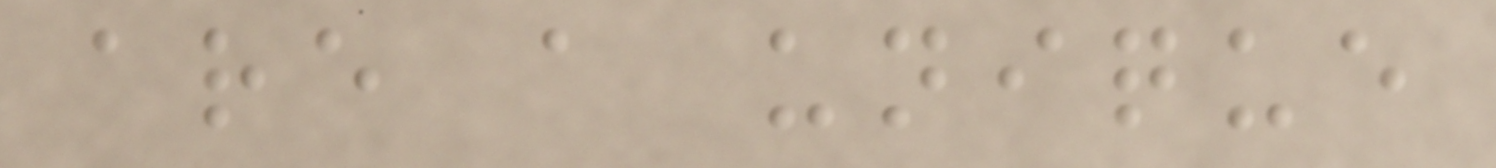are a unique
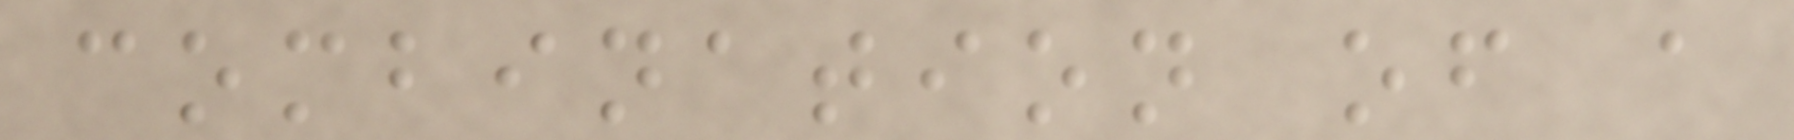combination of a
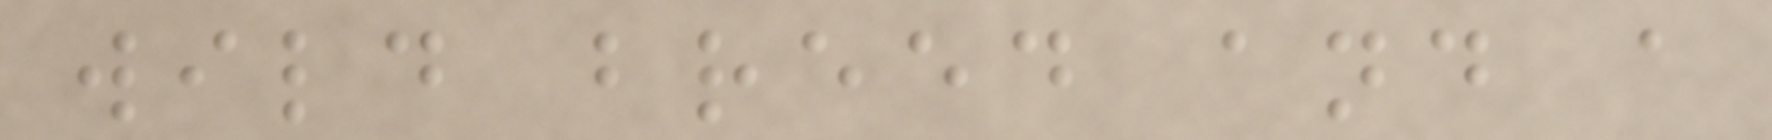wild breed and a
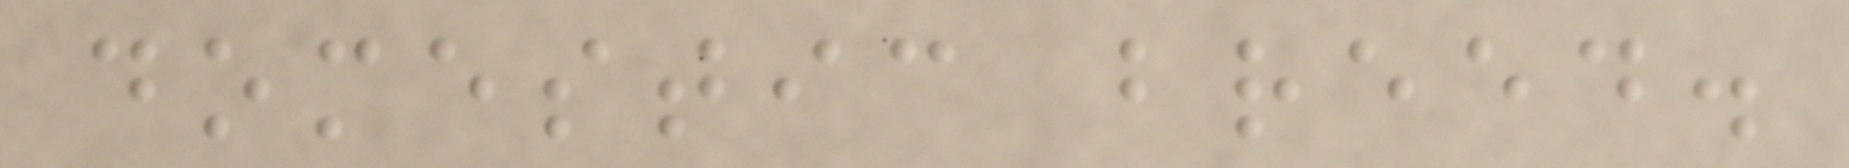domestic breed.
